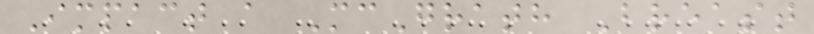Impact a McGrath Breast
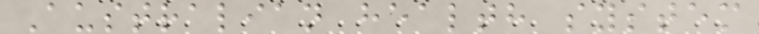Australian health system
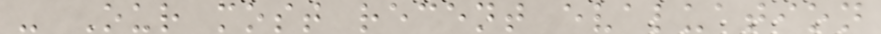- Our most recent evaluation
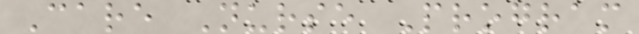Care Nurse Program
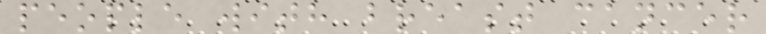people with breast cancer
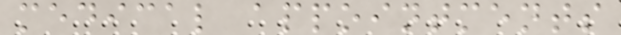medical appointments
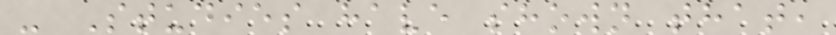- Studies have shown that,
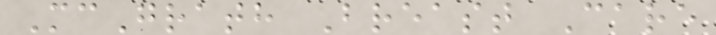McGrath Breast Care
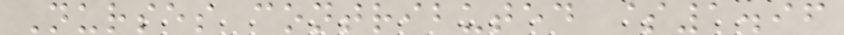Nurses contributed $1.96
